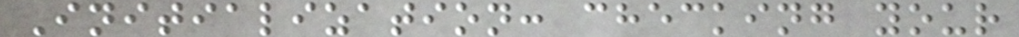Initialization: checking your
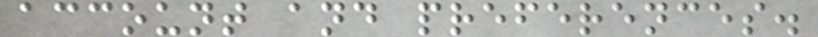account and preferences.
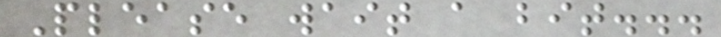Please wait a bit...
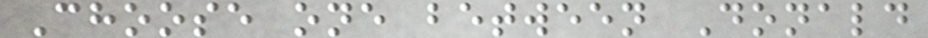Choose one between Donald
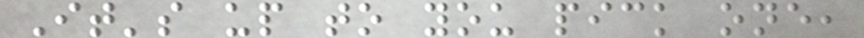It's up to you pick one,
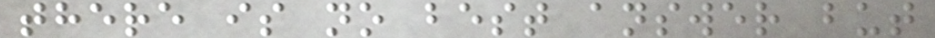there is no best answer but
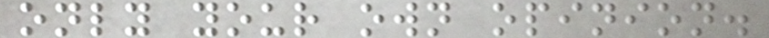only your own opinion.
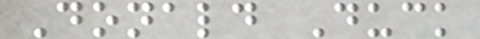Donald Duck
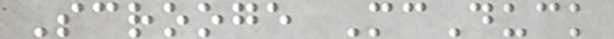Scrooge McDuck
